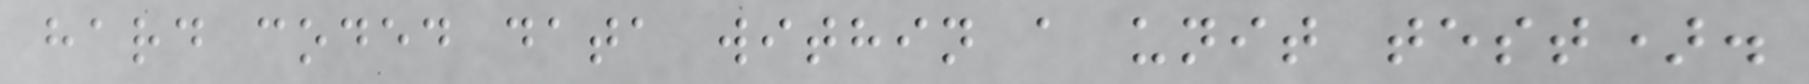hard coded data within a unit test).
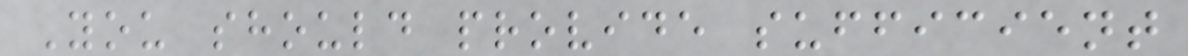You should provide sufficient
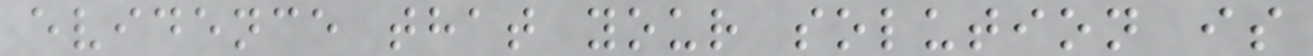evidence that your solution is
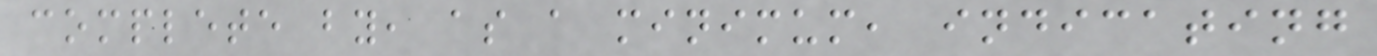complete by, as a minimum, indicating
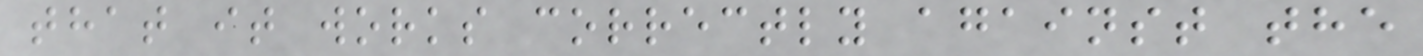that it works correctly against the
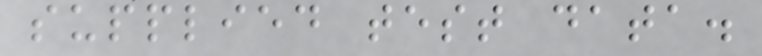supplied test data.
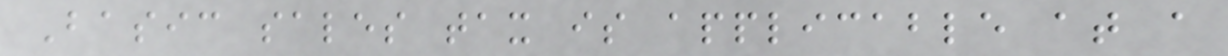Basic sales tax is applicable at a
